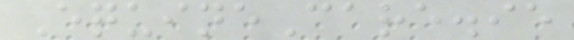EquineCare.ie
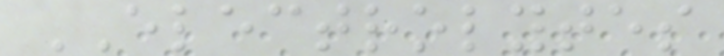ELECTROLYTES
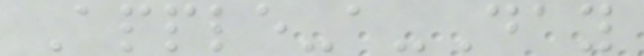Apple-a-Day
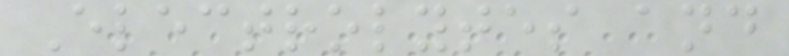Electrolytes and
